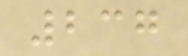237
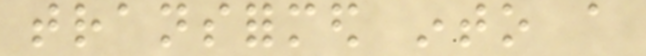transformed into a
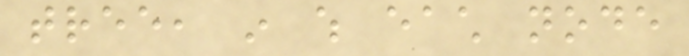tree, in which each node
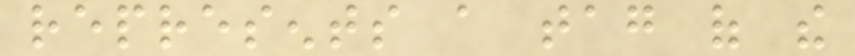represents a tag of the
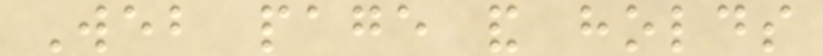Web page and holds
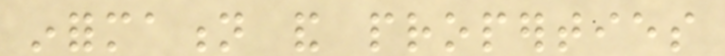information and properties
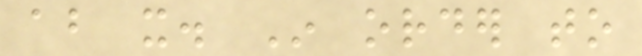about it. In order to
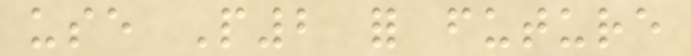use P2 for future
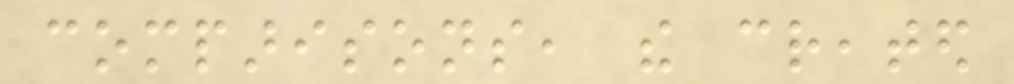comparisons, the created
